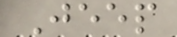Jeep
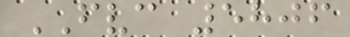FVC 5806
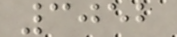3052
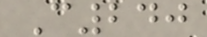C240
